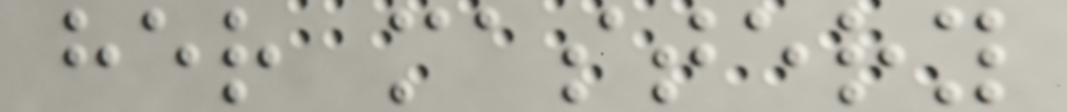her mastery
